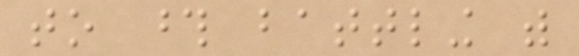to those battling with
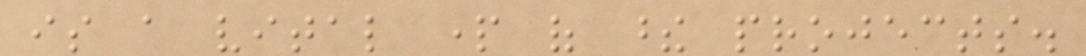is a vital part of these projects.
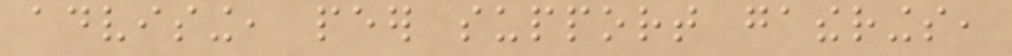advising, peer support gatherings,
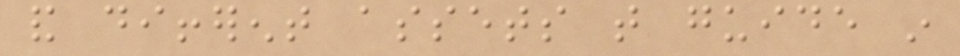and different assets that guide in
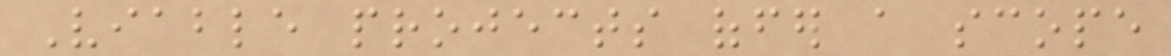Viable projects offer a scope
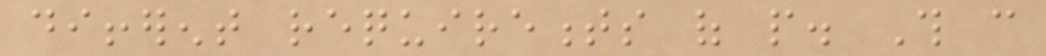different requirements of people. This can
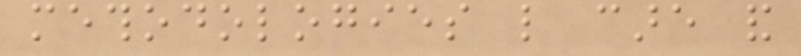methodologies like care and
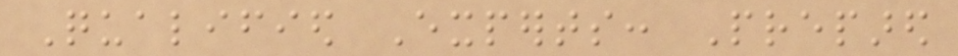Qualified Experts: Prepared
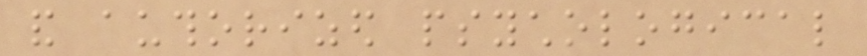and authorized psychological
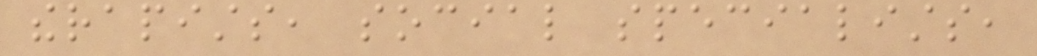therapists, social specialists,
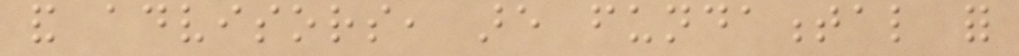and advisors, are fundamental for
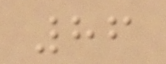86
